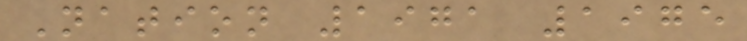Nation 1971 1975
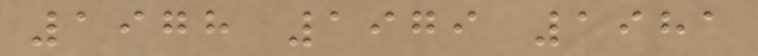1978 1979 1981
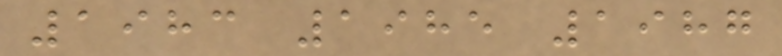1983 1985 1987
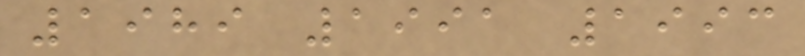1989 1991 1993
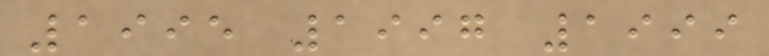1995 1997 1999
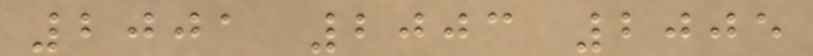2001 2003 2005
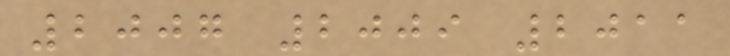2007 2009 2011
